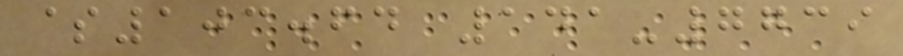$103.64 141-7739
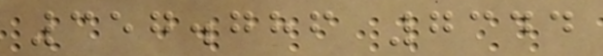357.786 7344
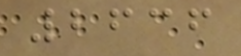2636
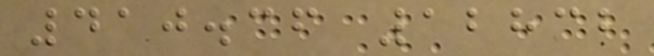410.36 12832
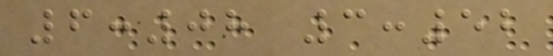6:08 3:52
